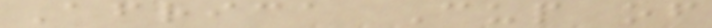Africa Cup of
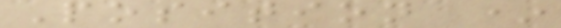Position *
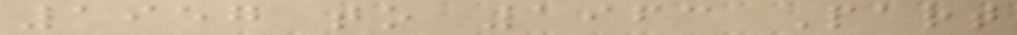1957 to 1963 Part
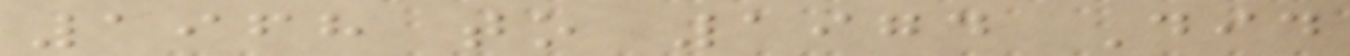1968 to 1974 Did
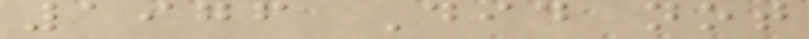1976 Did not
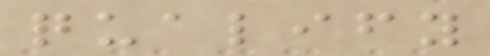qualify
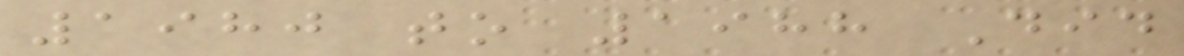1980 to 1988 Did
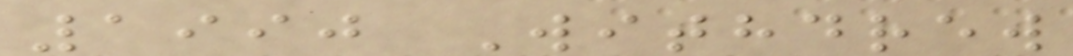1990 Withdrew
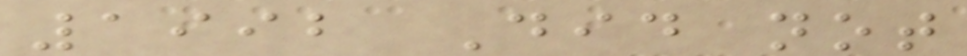1992 Did not
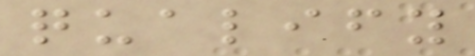qualify
